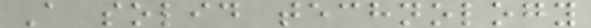A solid technology
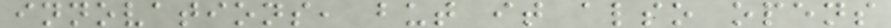innovations, but it also opens
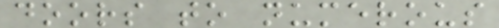doors to numerous
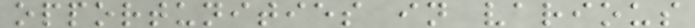opportunities in various
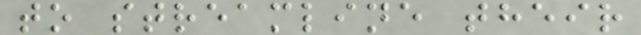to streamline their
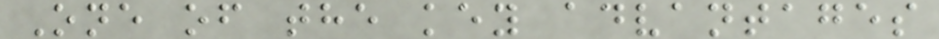One of the key advantages
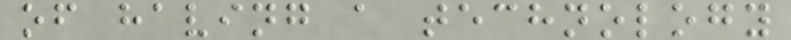of having a technology
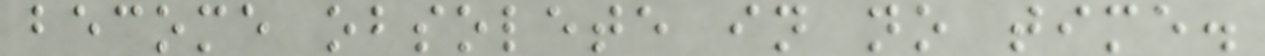become obsolete in no time.
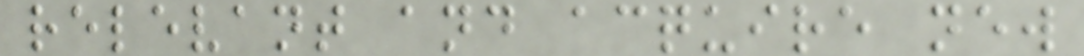relevant and acquire new
